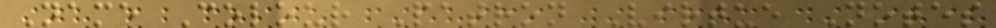Name Colour Patron Virtue Notes
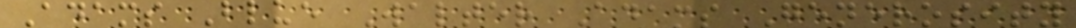Adams Blue Walter Adams Generosity
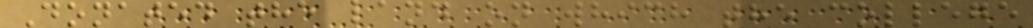Donated the land on which the college
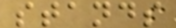stands
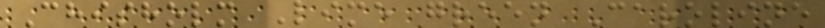Chisholm Lime green Caroline
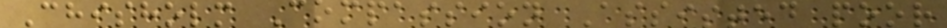Chisholm Compassion Assisted poor
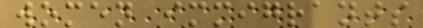women immigrants
